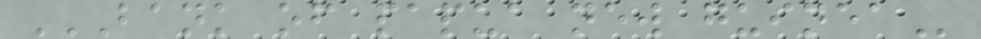BANK OF PAPUA NEW GUINEA
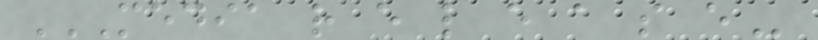MEDIA R E L E A S E
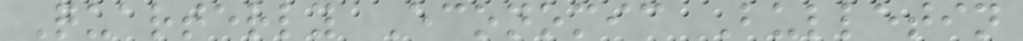Quarterly Economic Bulletin
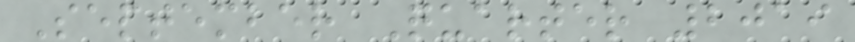September Quarter 2019
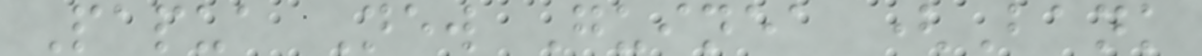Papua New Guinea (Bank
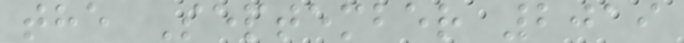the September 2019
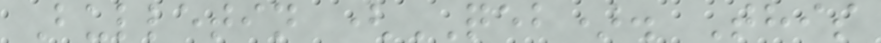Bulletin (QEB). This
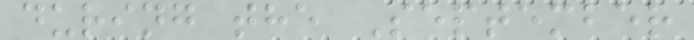during the September
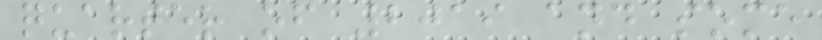quarter of 2019 and some
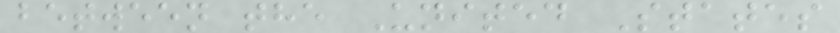between the United States
